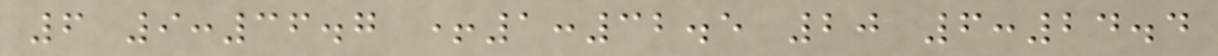6 9:36.7 +1:32.5 20 6:24.4
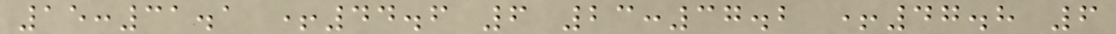15:31.1 +44.6 6 23:37.2 +47.8 6
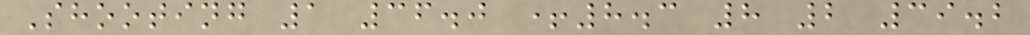Shooting 1 36.0 +8.3 8 2 39.2
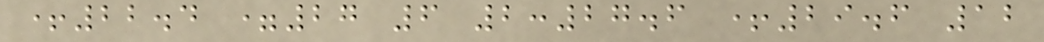+22.4 =27 6 2:27.6 +29.6 12
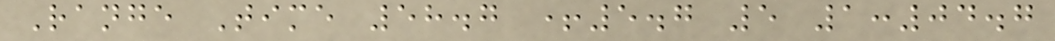Range Time 58.7 +5.7 5 1:04.7
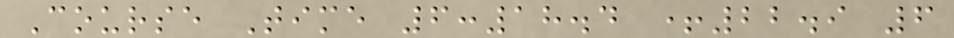Course Time 6:18.4 +22.9 6
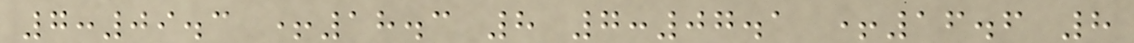7:09.3 +18.3 8 7:07.1 +16.6 8
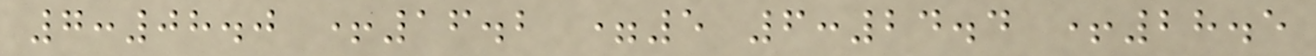7:08.0 +16.2 =5 6:24.4 +28.5
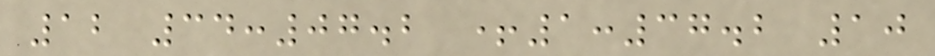12 34:07.2 +1:37.2 10
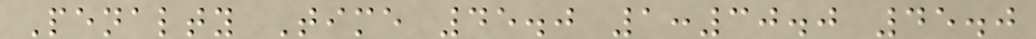Penalty Time 45.0 1:30.0 45.0
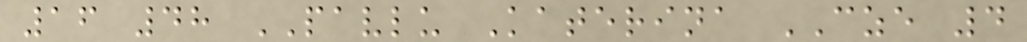16 48 PAVLU Katerina CZE 4
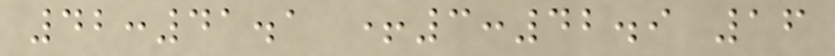42:41.1 +3:42.9 16
